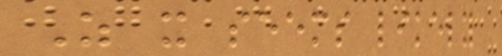As it seems likely
